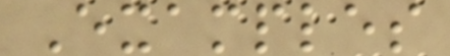Examples
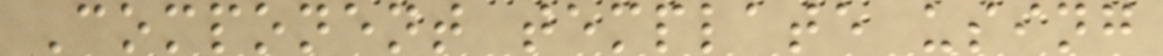Component template using
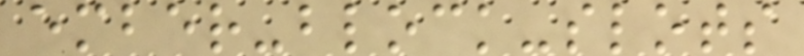ember-block-slots
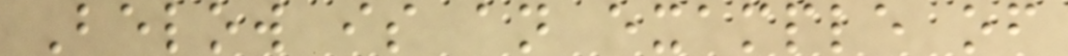Below is an example of
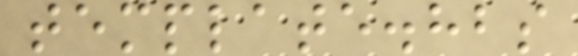template.hbs
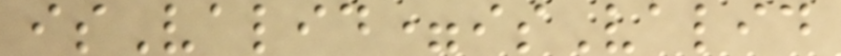isValid=isValid
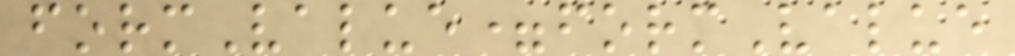formValue=formValue
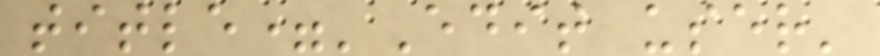title='Edit user'
